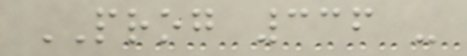PROG 336 -
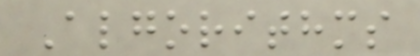Algorithms
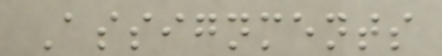Assignments
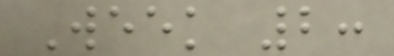Week 2:
